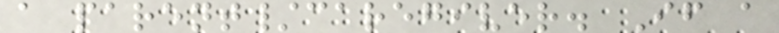a parent/caregiver. If a
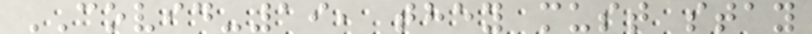COVID-19, they must stay
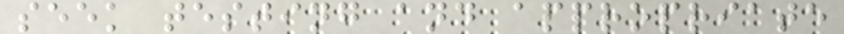seek testing and appropriate
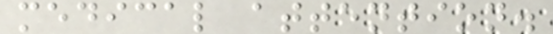medical attention.
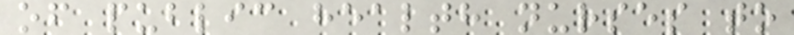of public health nurses to
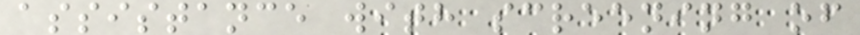assistance with screening of
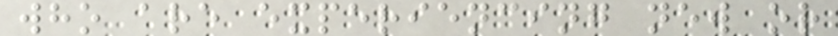who are experiencing new or
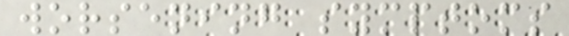worsening symptoms
